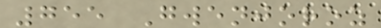755 Gwenjoroz
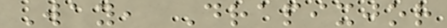Way, Drapixjor
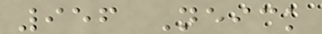956 Neick
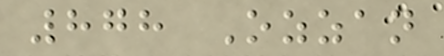878 Ozzan
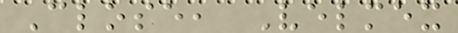Close, Velmex
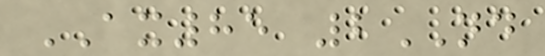AX85 2ND
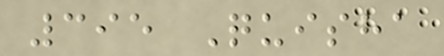395 Quisha
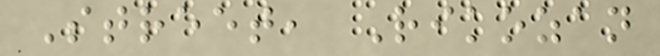Street, Rikozan
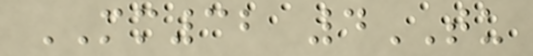MM32 4TU
